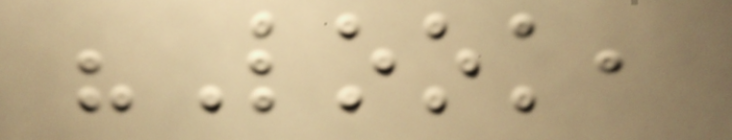"Look,
